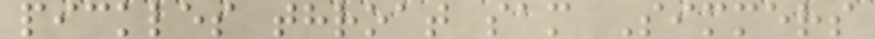pickles throat sam Simmers
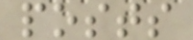posts
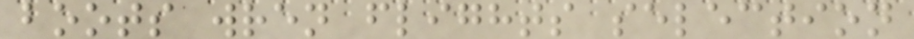boots wren flights selection
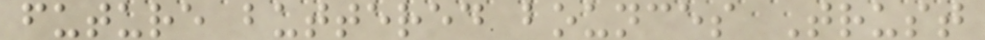future buttered bounces Trust
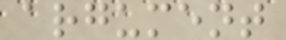argument
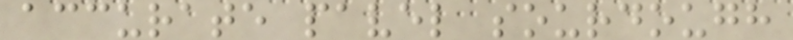accurate pavel sourdough
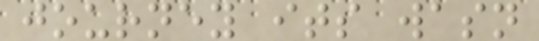journey its wasn
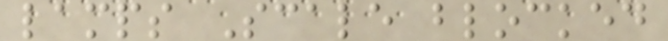lamps Scale blocked
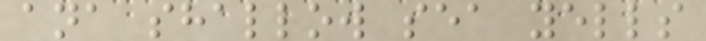ana shallow sea yells
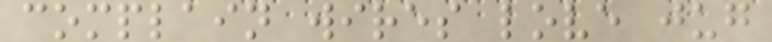complain wires love jug
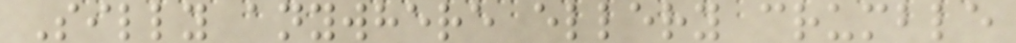Silly anywhere ellery crumble
